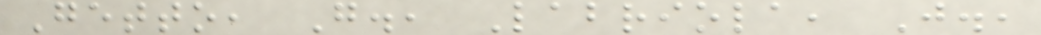Getto, G., Labriola, J.,
